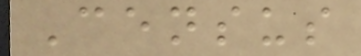Census
